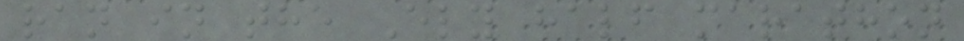ran in the Ely half marathon
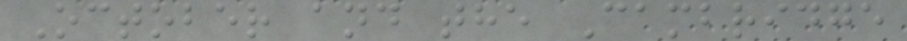October and the Cambridge
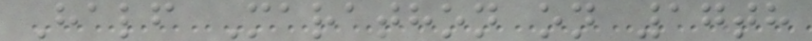Half Marathon on 17th
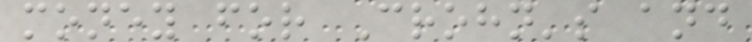money for Crohn's and
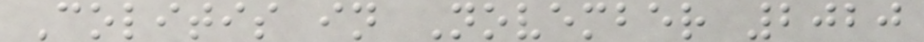Colitis in November 2020
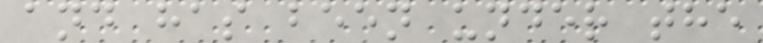and has been under the
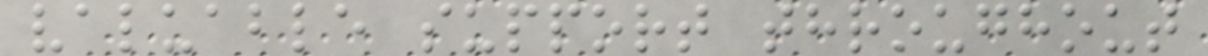valuable support throughout
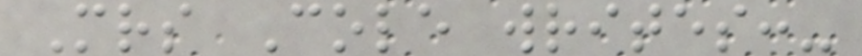Mrs Cole writes:-
